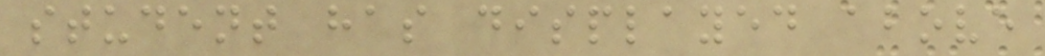student has displayed above
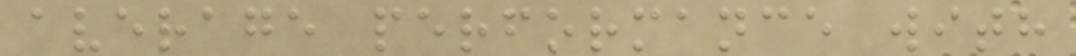average performance with
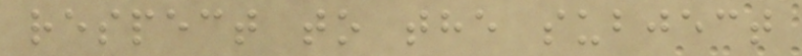respect to the subject
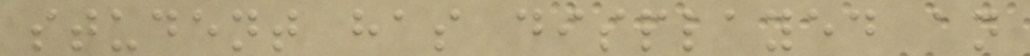student has displayed an
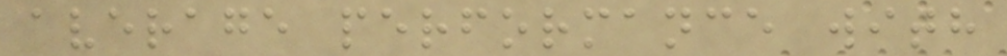average performance with
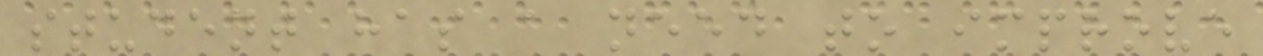student has a need to improve
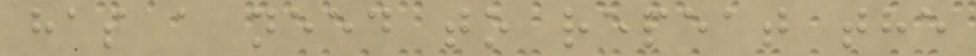has a need to repeat the
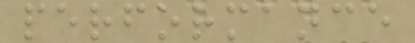performance
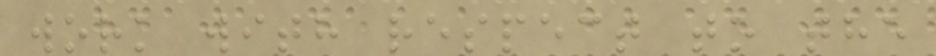work with respect to the
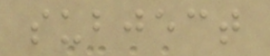subject
